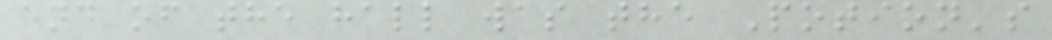end of the hall was the Potion's
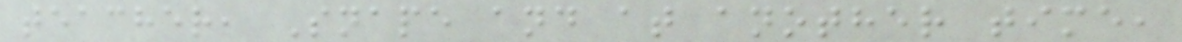teacher, Snape and at another time,
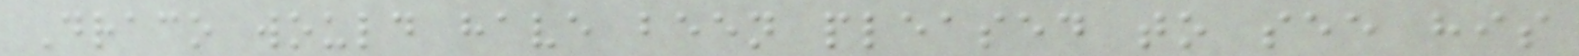Draco would have been pleased to see his
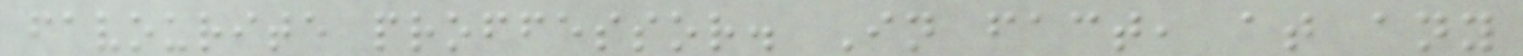favourite proffessor. In fact, at any
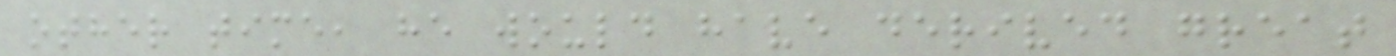other time, he would have derived great
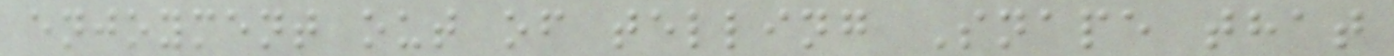enjoyment out of telling Snape that
